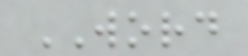WORD
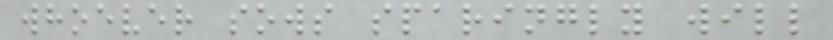whoever sows sparingly will
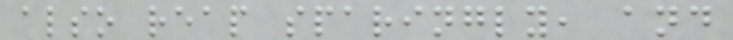also reap sparingly, and
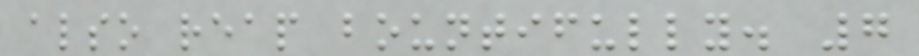also reap bountifully. 7
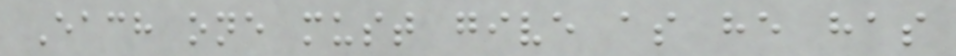Each one must give as he has
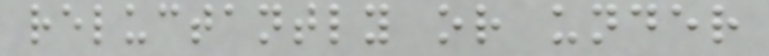reluctantly or under
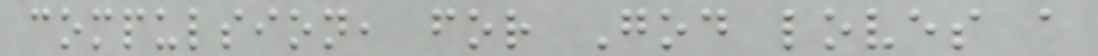compulsion, for God loves a
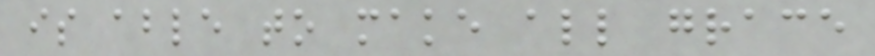is able to make all grace
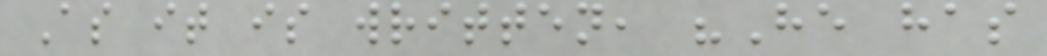As it is written, "He has
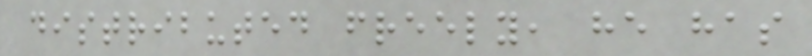distributed freely, he has
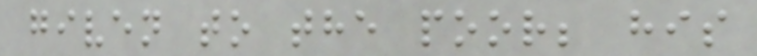given to the poor; his
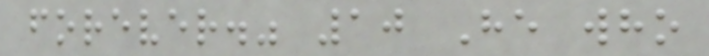forever." 10 He who
